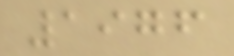1976
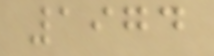1974
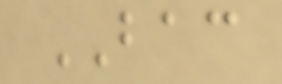BAC
